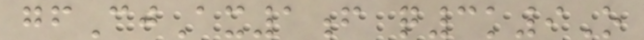gfCjAx1f q3k9O
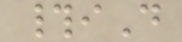#iD
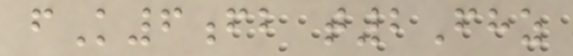fK6fb t2Fhz
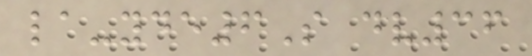la-yde6S dv36
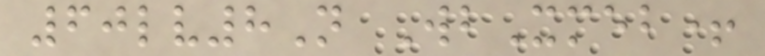60lv8N WbXmeb+
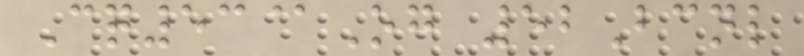Cq53@Og 52Bcnl
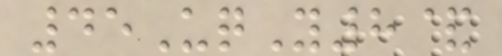45UqY8&
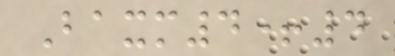Baxm4+4
